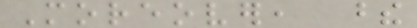Moreover, these
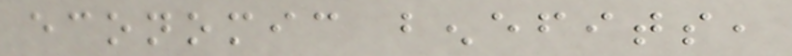economic benefits,
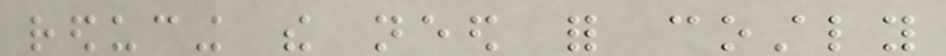reducing the need for costly
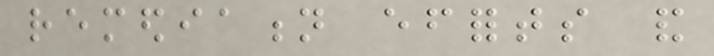remediation efforts and
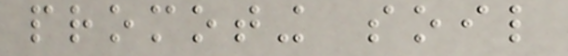promoting soil
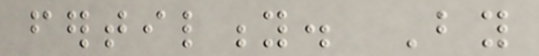fertility. By
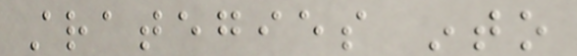strategies into
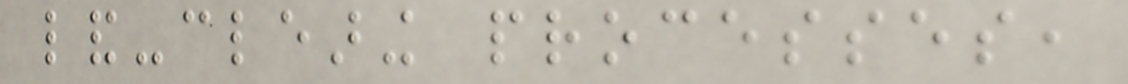land-clearing processes,
